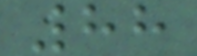88
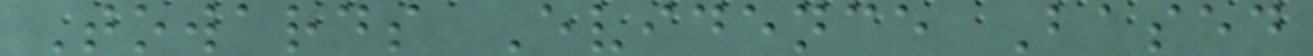Towards Evidence Based
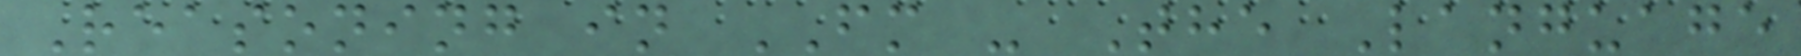Reasoning in FM - The Language
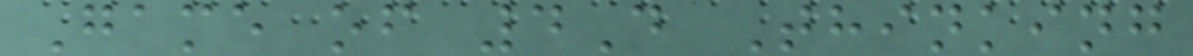Game of 4D Thinking
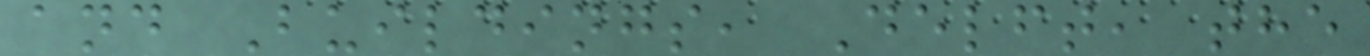and Buildings, Delft, the
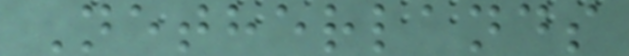Netherlands
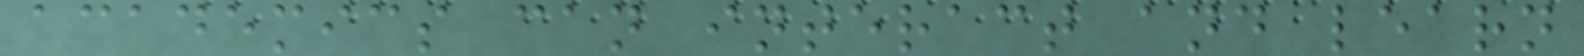academics can interact and learn
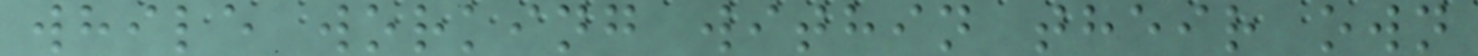while working within their own
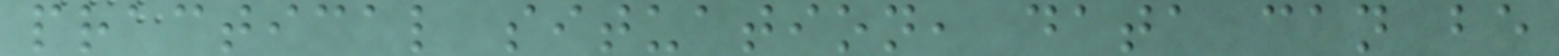practical situation, data can be
